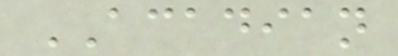ACADIAN
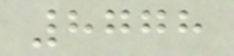8778
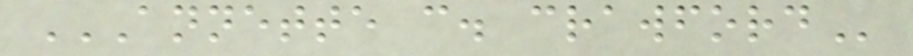ANNETTE C. CRAWFORD
